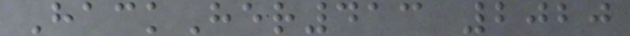HackHer413 2020
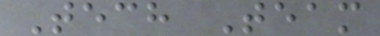Tech Team
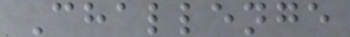Challenge
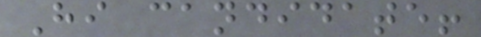Hi candidate!
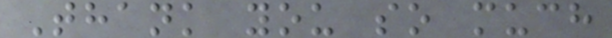Thank you so much
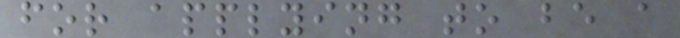for applying to be a
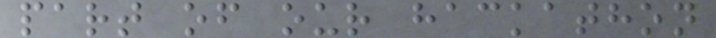part of our hackathon
